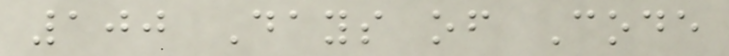100 Days of Code
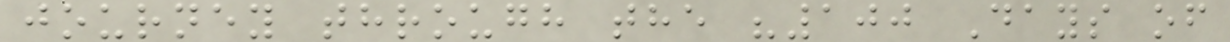journey through the "100 Days of
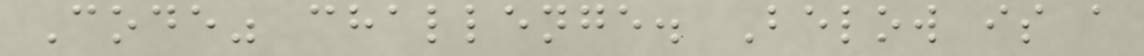Code" challenge. Below is a
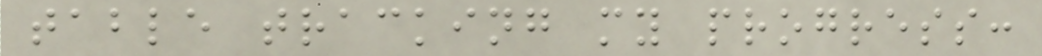table tracking my progress:
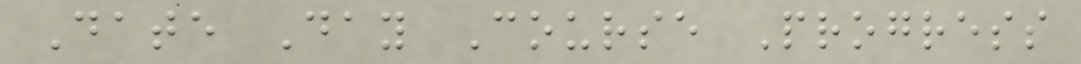Date Day Course Progress
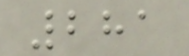281
